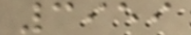3959
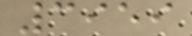3959
